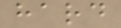hard
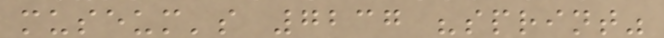museum's 7237 "sprint"
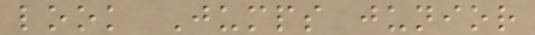look Jumps junior
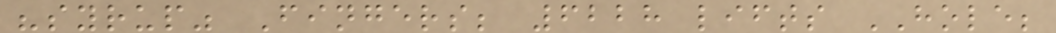"syrup" Fingers; 6228 lifts HOLE;
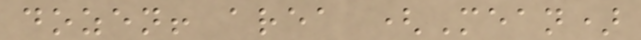dozen! area (Mean)
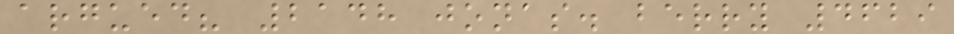argued? 2148 jonas. berry 4629
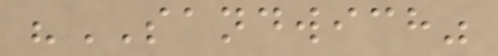"SANDWICH"
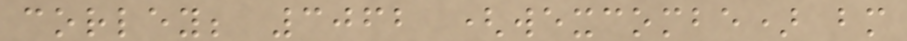corley; 3062 (wexcombe) bm
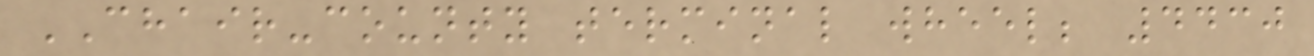CHAIR-county terminal wheel; 4430
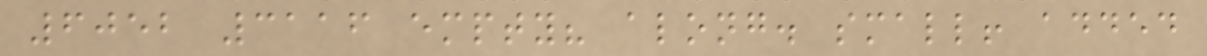6052 3116 empty? along. small! added
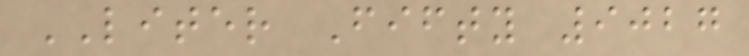LITER Fifty 9027
